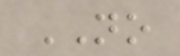NO
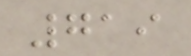719
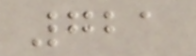721
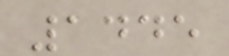1445
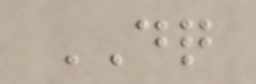DQ
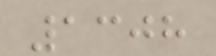1308
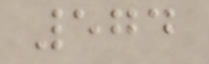574
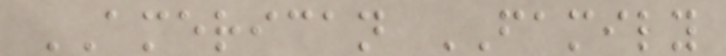AMERICAN FAMILY
